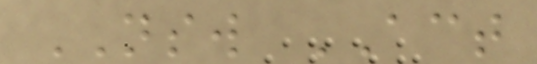NSW ACT
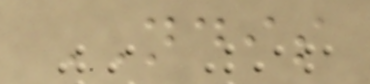NDIS
